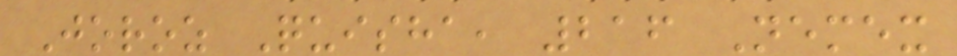Joroz Quisha, 216 Nemex
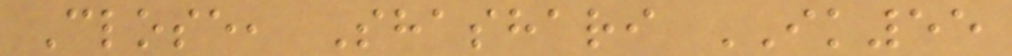Close, Shashari IK55
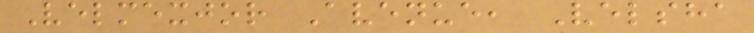Velmexjor Avenue, Velsha
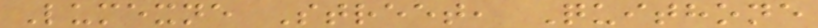Lumexne Street, Quithone
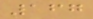167
